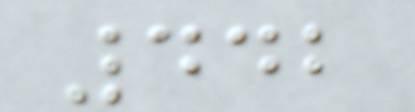442
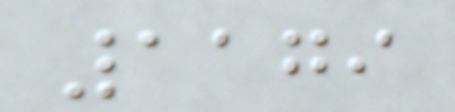1179
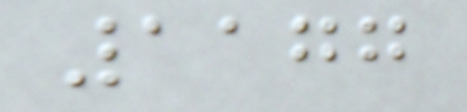1177
